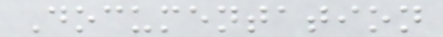Documentation
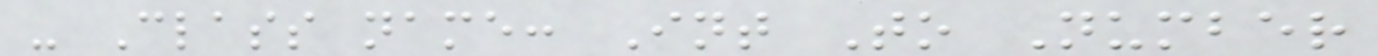- Class name: Int To Number
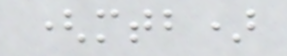(mtb)
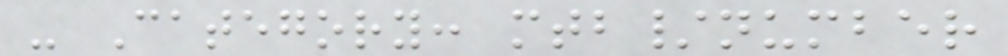- Category: mtb/number
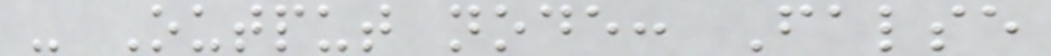- Output node: False
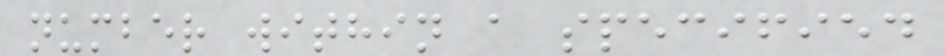number within a specified
